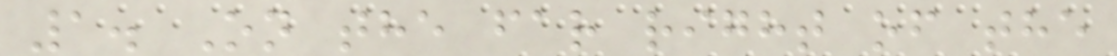1. On the far right of the
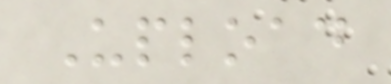Upload
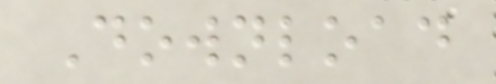Download
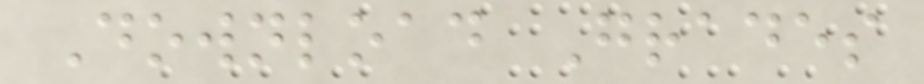Download Grades
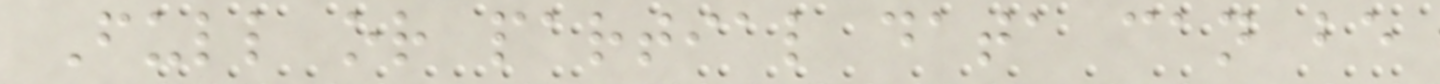Full or partial data can be
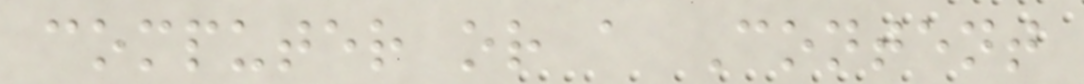computer or a Content
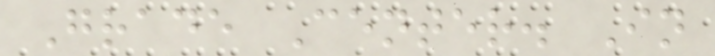Grade Center. In
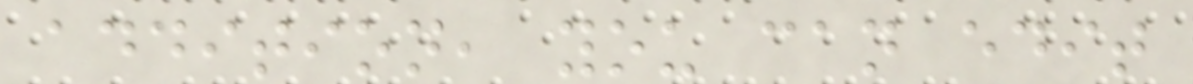addition, you can edit
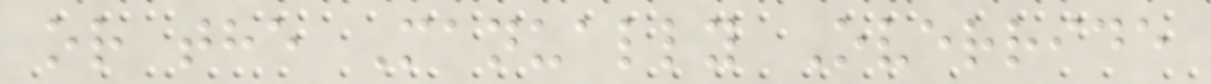or the Manually Override
